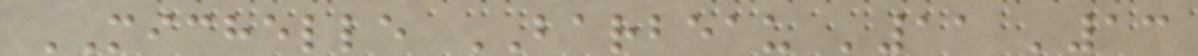MICHELLE BARBEAU '11 '13
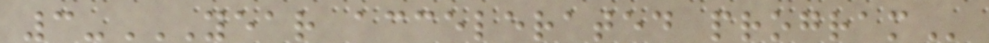3-YEAR ACCELERATED PROGRAM
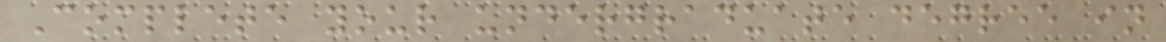Complete your undergraduate degree in
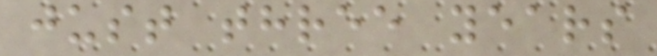just three years
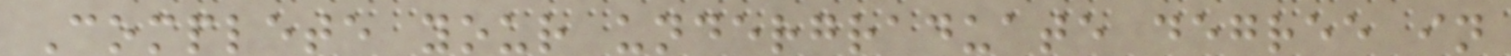Complete your undergraduate degree in
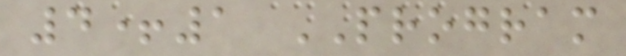4+1 PROGRAM
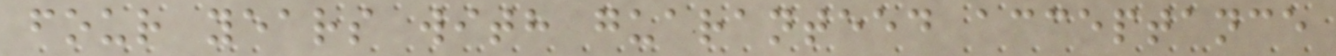four years with guaranteed acceptance
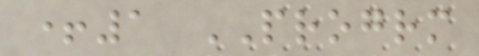+1 PROGRM
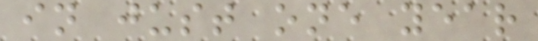in just one year
